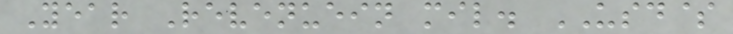Year Revenuein mil. USD$
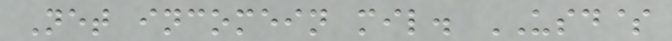Net incomein mil. USD$
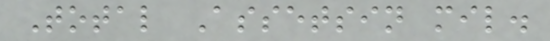Total Assetsin mil.
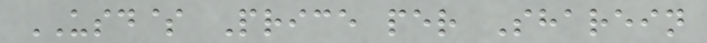USD$ Price per Sharein
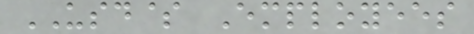USD$ Employees
